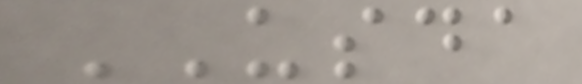USDA
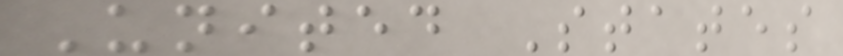United States
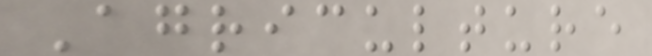Agriculture
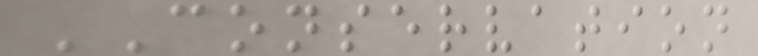CONSERVATION
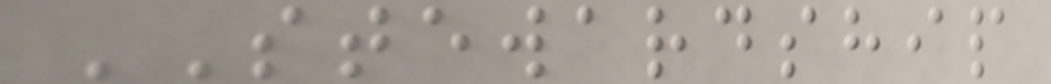STEWARDSHIP
